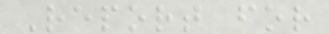Report for
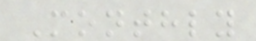Monthly
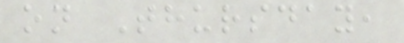on Thursday,
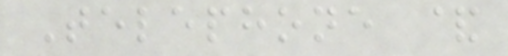Telephone &
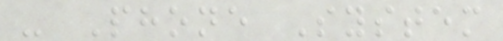- Phone System
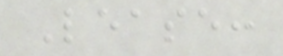Lease:
